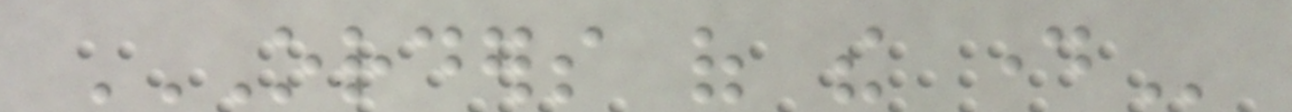ORDERS OF THE DAY
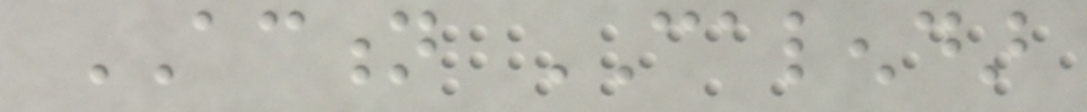ACTION CALENDAR
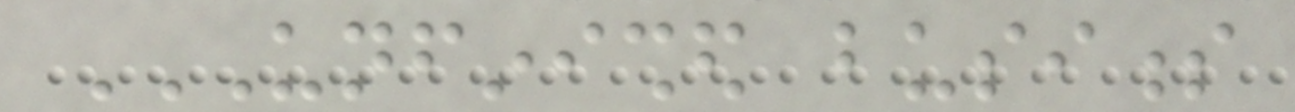UNFINISHED BUSINESS
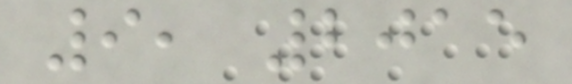9, 2015
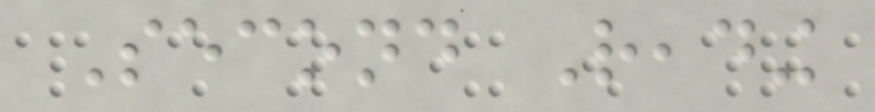Second Reading
